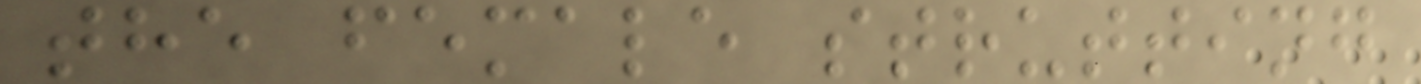the female strutting
